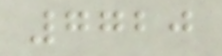7720
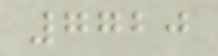7720
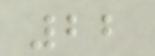22
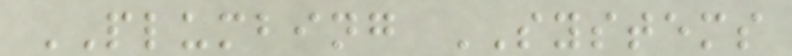PLUMBING SYSTEMS
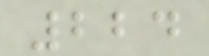224
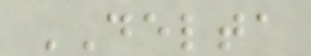DELTA
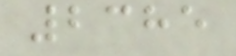2385
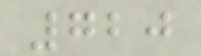720
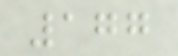177
